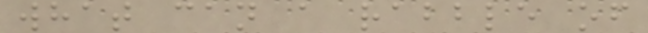what can a rabble of
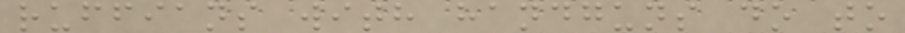ruffians with handguns do to
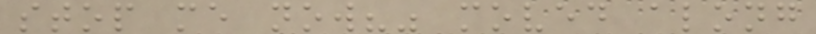stop me now?" moved along
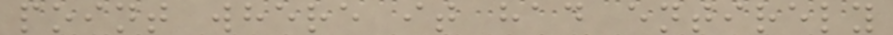point where it had entirely
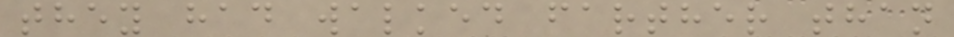they had walked farther than
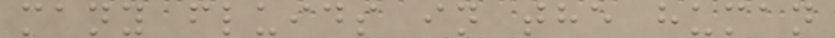many fluids in the human
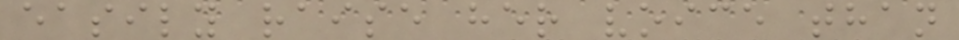easily raise her voice than
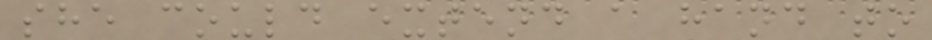she could extend a hand to
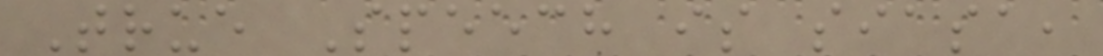True Speech is siasa,
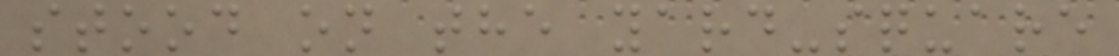stood on the yard-square
